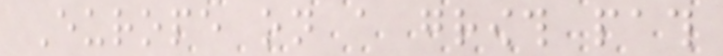Europe on a growth path
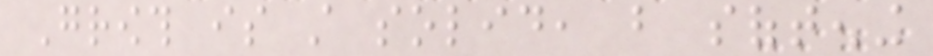Growth is still solid, but softening
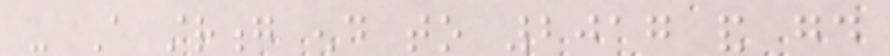- A strong end to 2017 and good
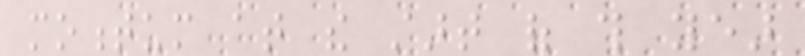momentum at the start of this year
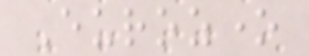Eurozone
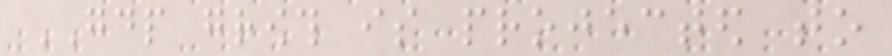GDP growth is projected to
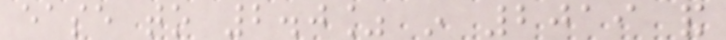ease to 2.0% in 2019 and
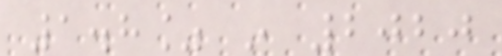1.8% in 2020
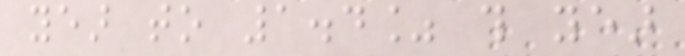year to 1.4% this year
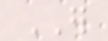ER
